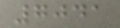7041
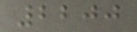2200
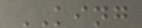KING
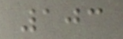103
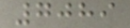7089
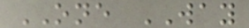ONE WAY
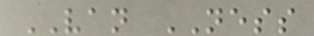VAN NESS
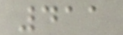411
